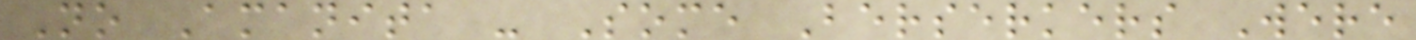No Amanita - Some Berserkers Were
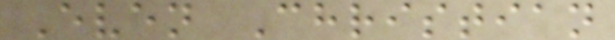Even Christian
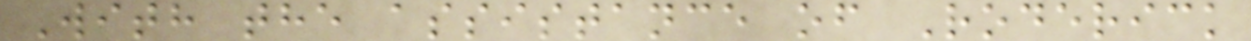With the assistance of Roderick
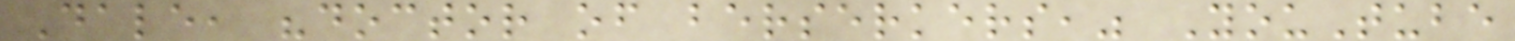Dale, "doctor of berserkers," YouTube
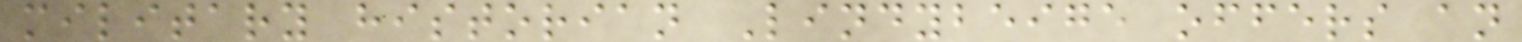military historian Lindybeige offers an
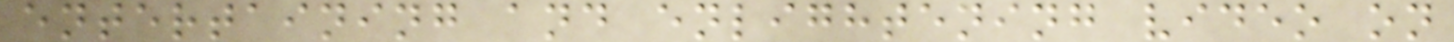entertaining and enlightening video on
